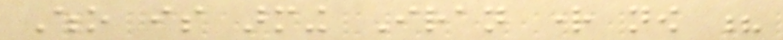Who is arming Iran right now ?
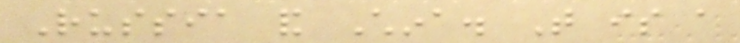Russia and China. That is a
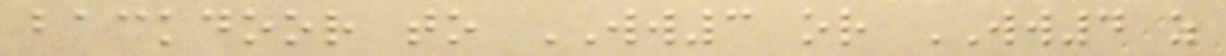backdoor to WW3 or WW4 as
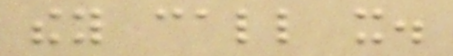they call it.
